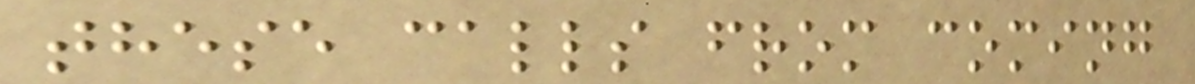these calls from coming
